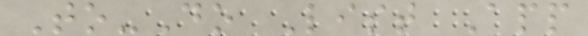To-Do List App
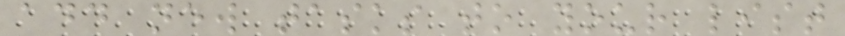add new tasks to your list
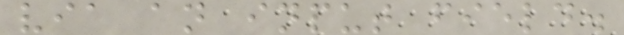via an input field.
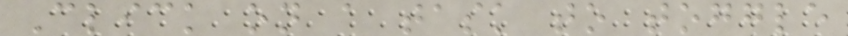Click on a task to toggle
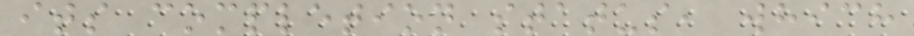its completion status, which
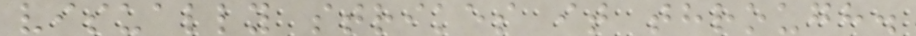visually strikes it through.
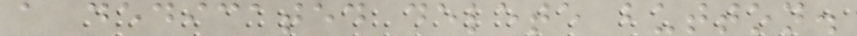a dedicated delete button.
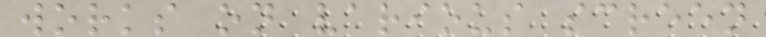works on various screen
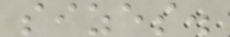sizes.
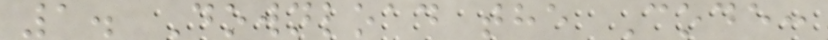1. Download the Code:
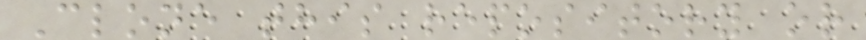Clone this repository or
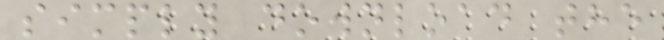simply download the
